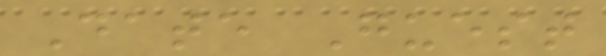Date Guest
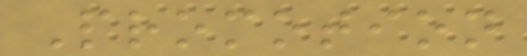Promotion
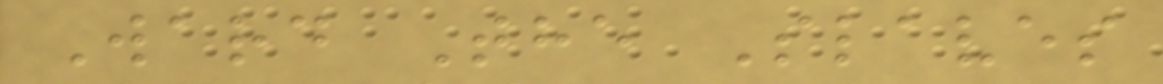Ward The Slaves
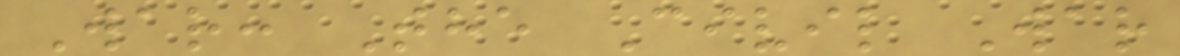War: The Civil War
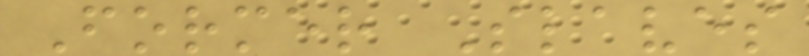Former Slaves
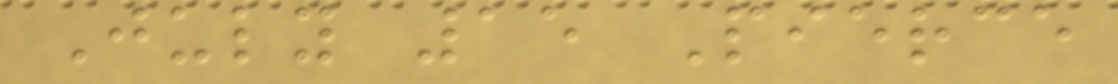July 15 Pierce
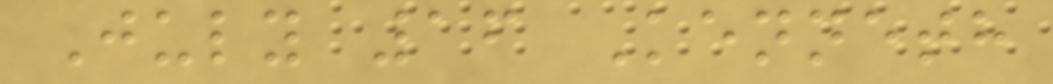July 16 Kenneth
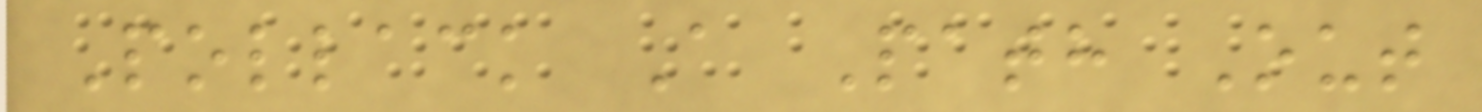Pollack A Path Out
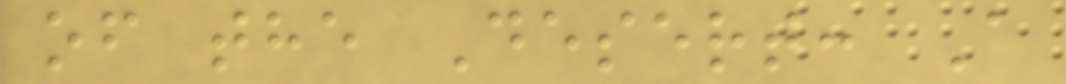of the Desert: A
